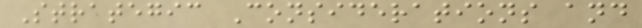Strategic Considerations and
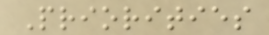Priorities
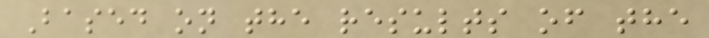Based on the results of the
